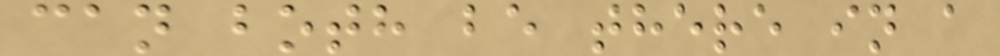can both be there in a
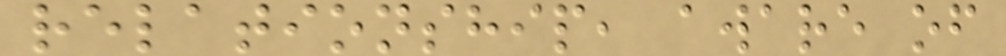relationship, aware of
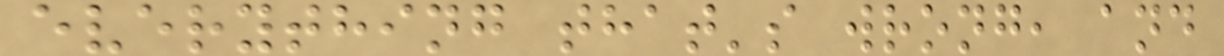everything that's wrong, and
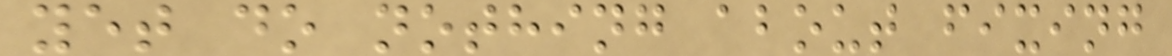yet do nothing about fixing
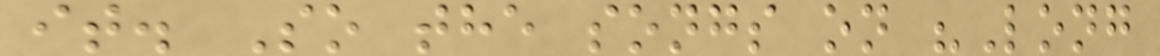it. So the songs on "Long
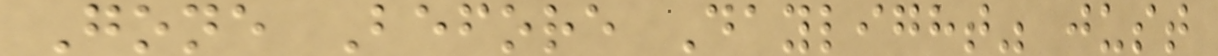Gone Before Daylight" just
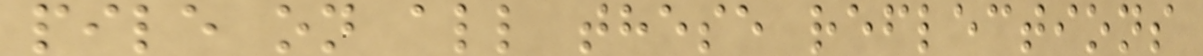pile on all these reflections
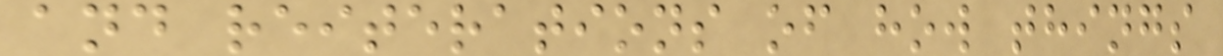and reiterations of how things
